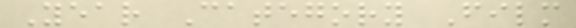Year Category Film
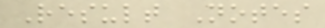Result Notes
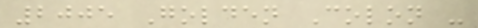2005 Golden Colon -
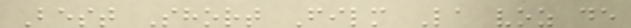Best Short Film La voz de
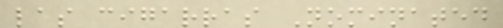las cigarras Nominated
